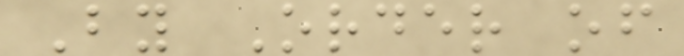By Order of
